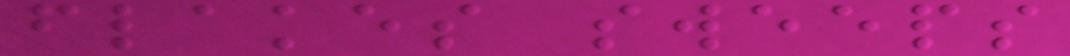flakes sweeps
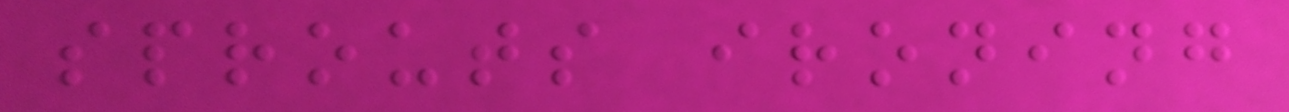sprouts ironing
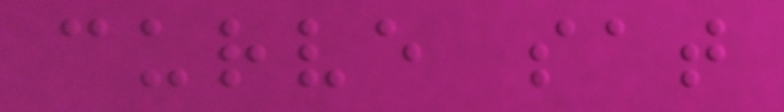curve sat
